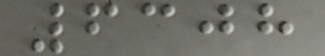6308
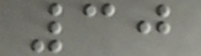30
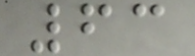63
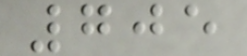705
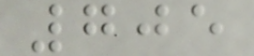705
